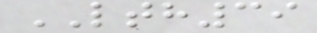LTH39
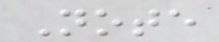Note
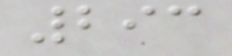293
